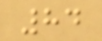84
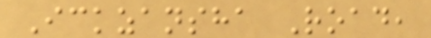Ickzansha Road,
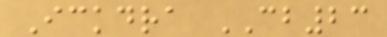Ickdra CB23
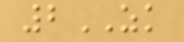2ZK
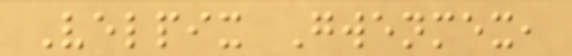Velpix Gwenmex,
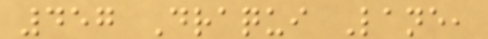457 Draqui Lane,
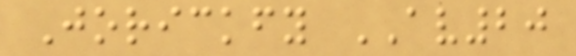Jorickfy AV20
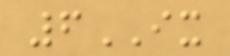6IX
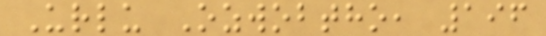Urlu Ozwobtho, 196
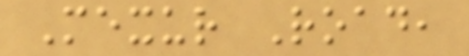Mexur Road,
